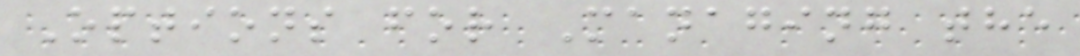Options for Managing the
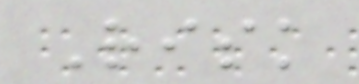Risk
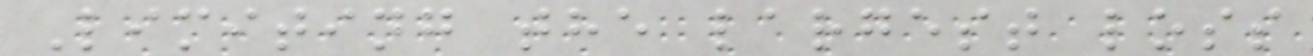Limiting the largest loss
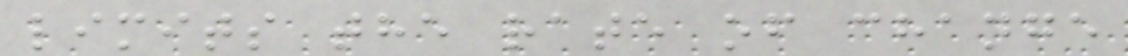limits the rate of change
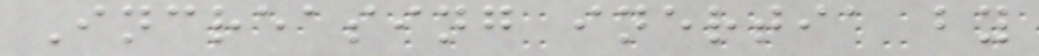Increasing inertia by
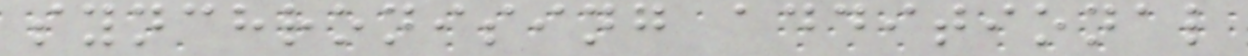synchronising additional
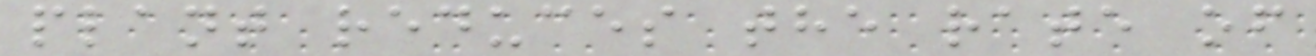plant reduces the rate of
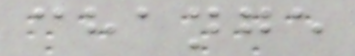change
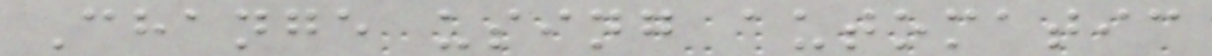Change using automatic
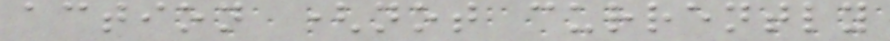action (not currently
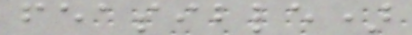feasible)
